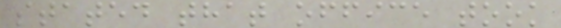stated that office took
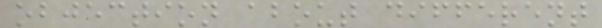objection about different
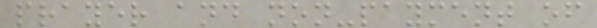prayer and non-payment of
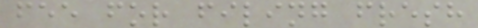fee for filing fresh
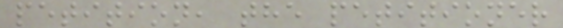petition, the petitioner
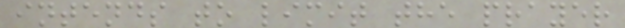intends to limit the prayer
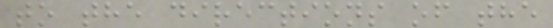to the directions of the
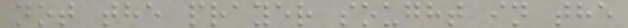not the prayer sought in the
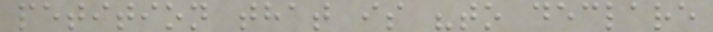petition that is "to declare
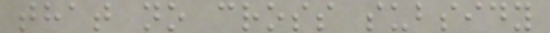that no cross subsidy
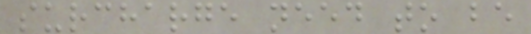surcharge need to be
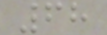68
